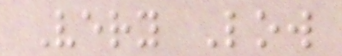Very Low
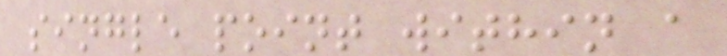single point within a
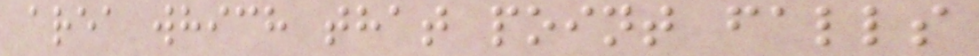area which that point falls
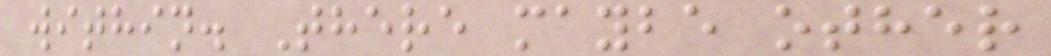within. There maybe other
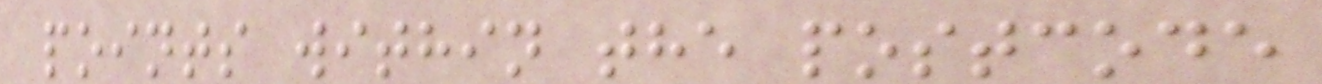points within the postcode
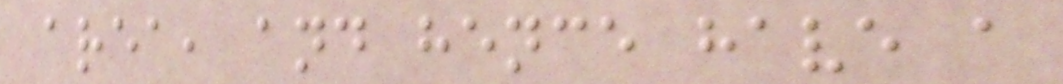area, and hence have a
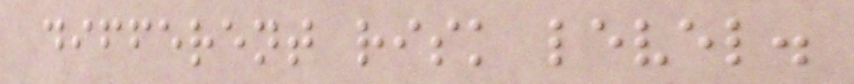different risk level.
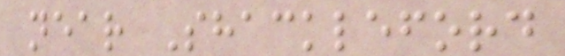near Shackleford
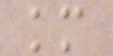km
